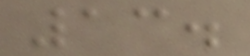13.
